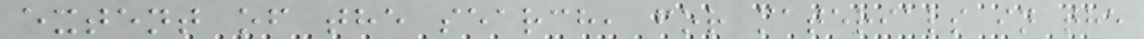extent of the search, for materials in the
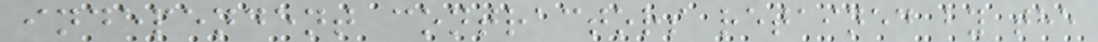independent contractors retained by the
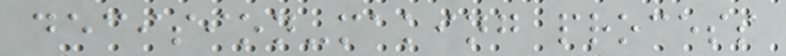decision-making process
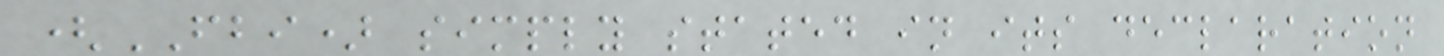(FBI) simply stated in its declaration
